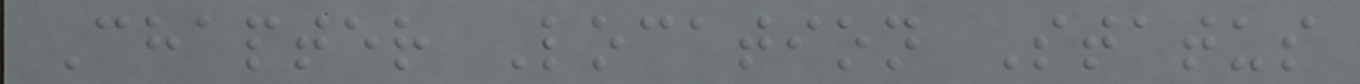Chapter Location Status
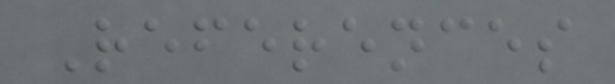References
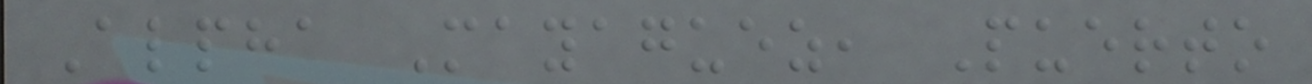Alpha Mayaguez, Puerto
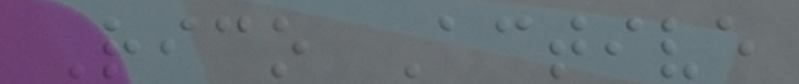Rico Active
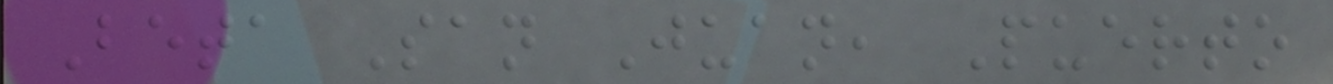Beta San Juan, Puerto
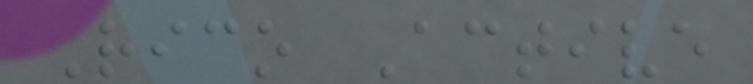Rico Active
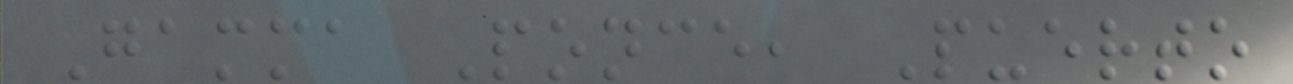Gamma Ponce, Puerto
